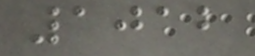1012
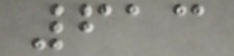613
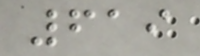619
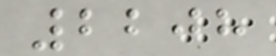2208
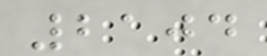2104
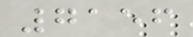7156
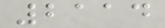2114
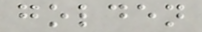golden
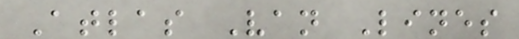Atlas Van Lines
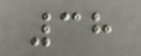38
